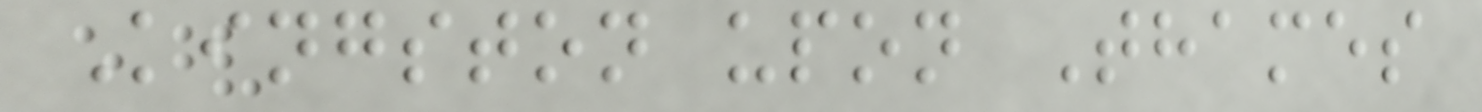Kingston upon Thames
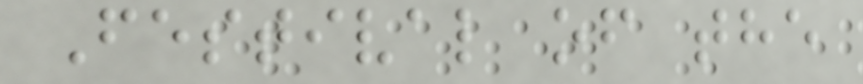Festival of the
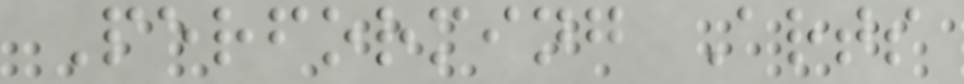Performing Arts
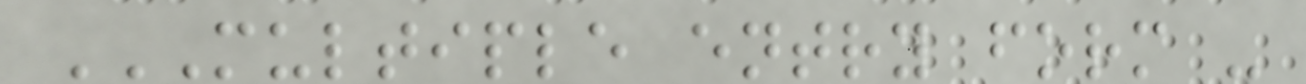MULTIPLE ENTRY FORM -
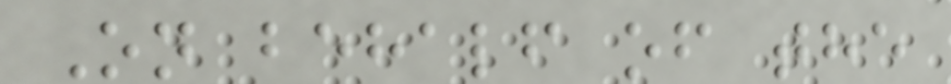On behalf of the
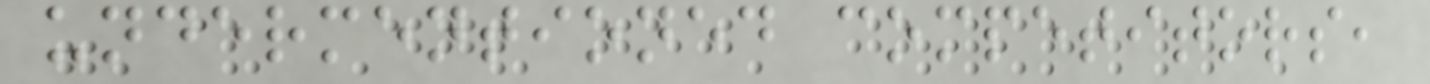undermentioned competitors,
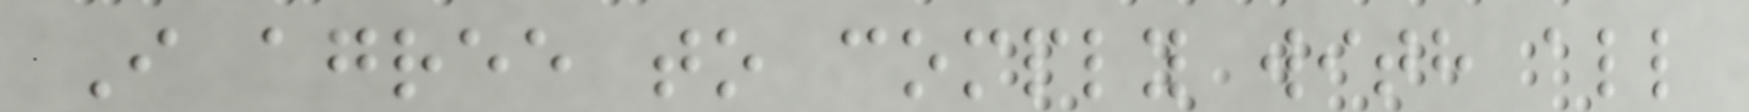I agree to comply with all
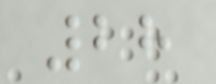28
